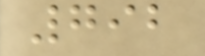792
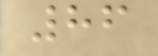86
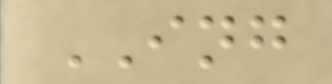ING
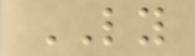LY
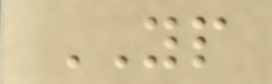YP
